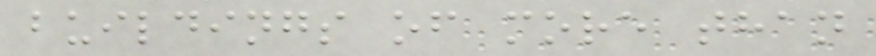buildings of more than
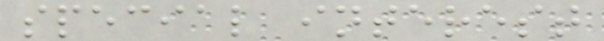special interest
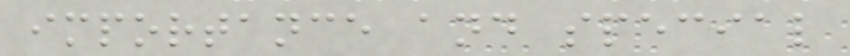importance and special
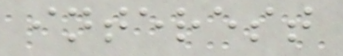interest
